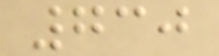730
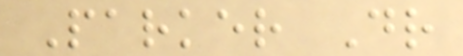Parker Dr
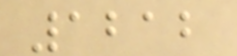1212
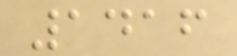1416
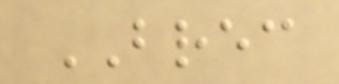BREC
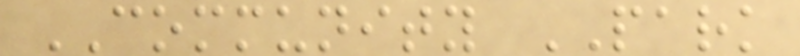COMMUNITY PARK
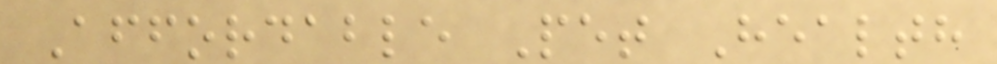Affordable Pet Health
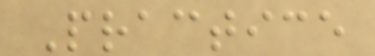Practice
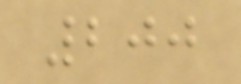200
